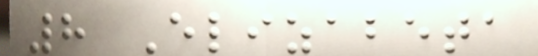8 Elizabeta
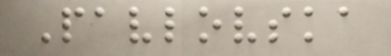Pavlovska
